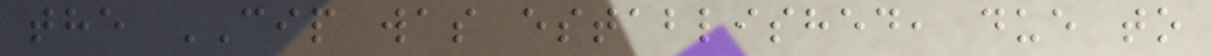the CIP was established, due to
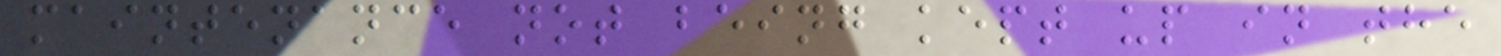maintenance not being kept up in the
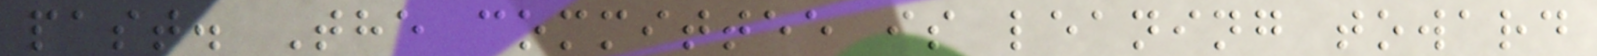past. The committee is leaning toward
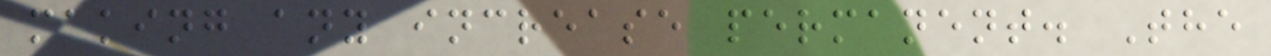making any increase permanent. The
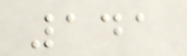141
